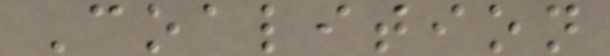Coalition
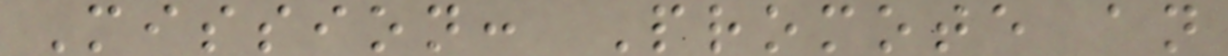Mission: Promote an
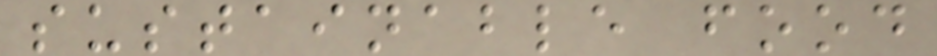sustainable food
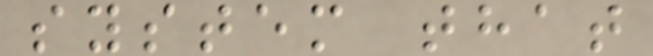system that
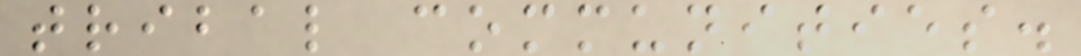tribal communities.
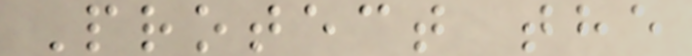Protect the
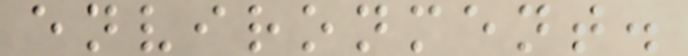environment.
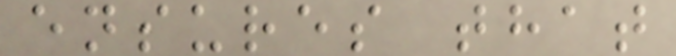ensures that
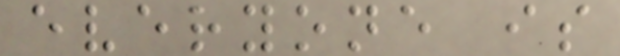everyone is
